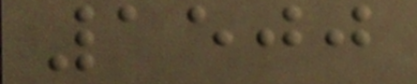1500
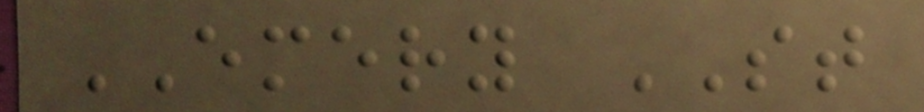EMERY ST
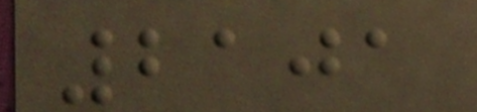2101
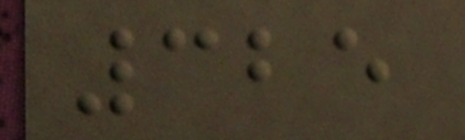325
